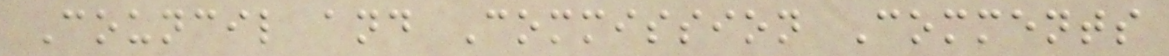Council and Commission Comments
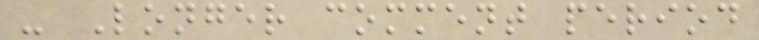- Longer comment period
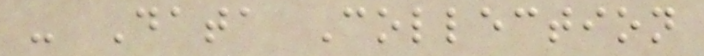- Data Collection
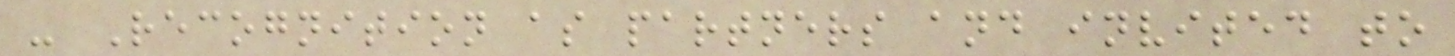- Recognition as partners and invited to
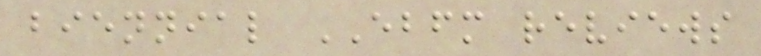biennial EBFM reviews
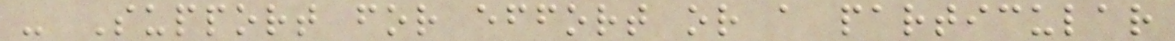- Support for effort or a particular
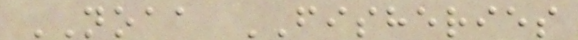NOAA FISHERIES
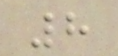8
